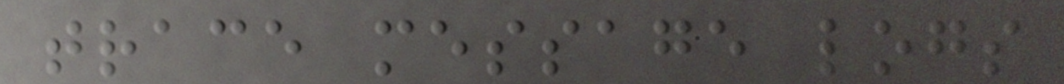trace message logs
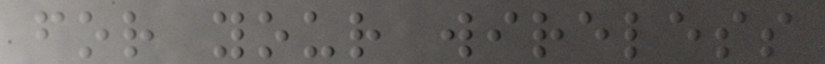for your wireless
